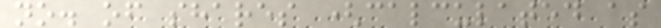no. of shares (calculated as
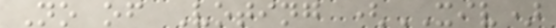No of Voting (XIV)
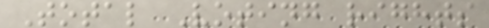Total Voting rights
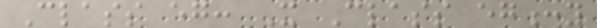Class eg: X Class eg:y
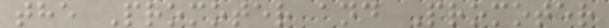the Promoter and Promoter
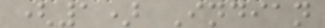(1) Indian
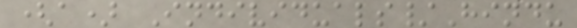(a) Individuals/Hindu
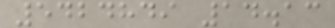5424849 14.13
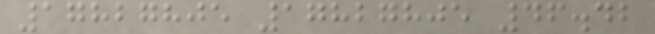17827805 17827805 46.42
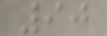90
